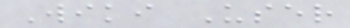Wiki User
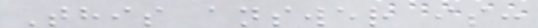This answer is:
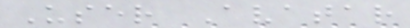User Avatar
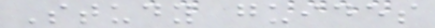Study guides
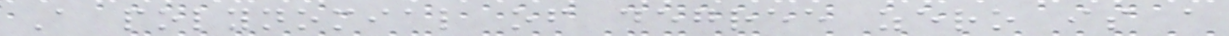A polynomial of degree zero is a
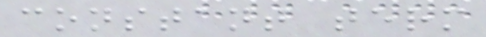constant term
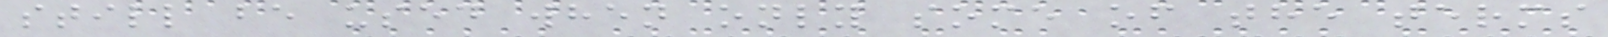still be used when only some of the terms
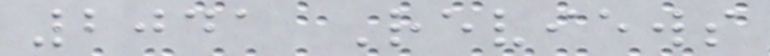2041 Reviews
